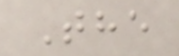The
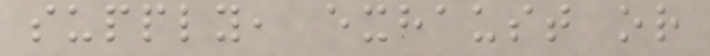supply, exhaust or
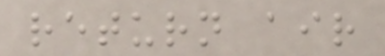return air
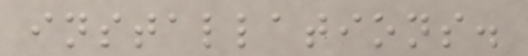installations.
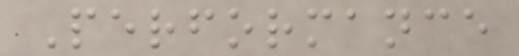Performance
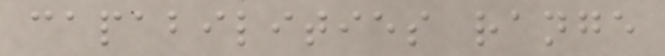capabilities range
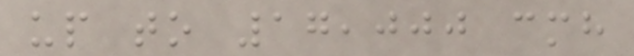up to 17,000 cmh
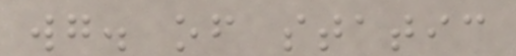wg. of static
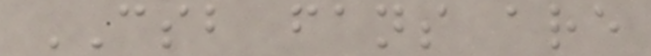CSB fans are
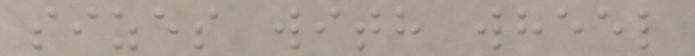sizes with wheel
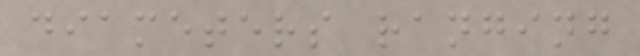diameters ranging
